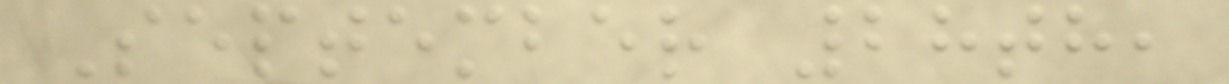September 28th,
